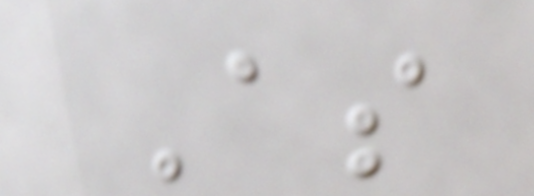As
